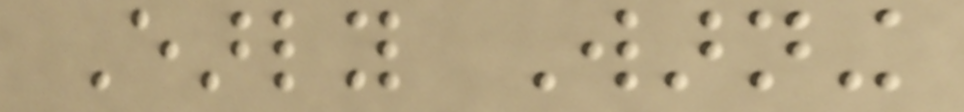Early Warning
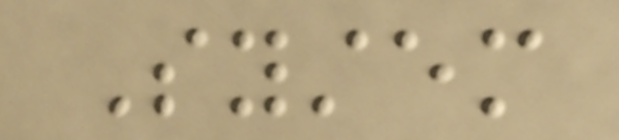System
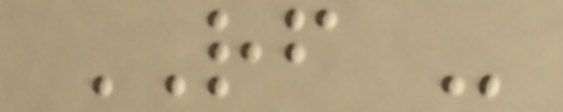RF -
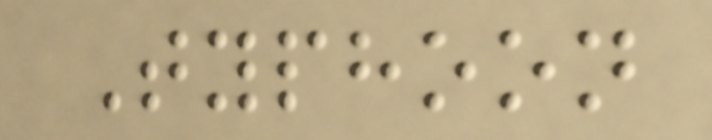Typhoon
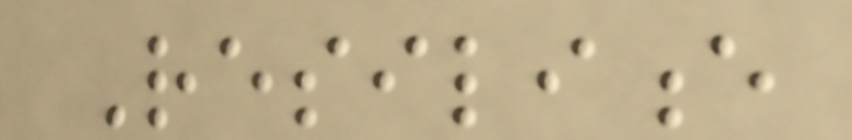Resilience
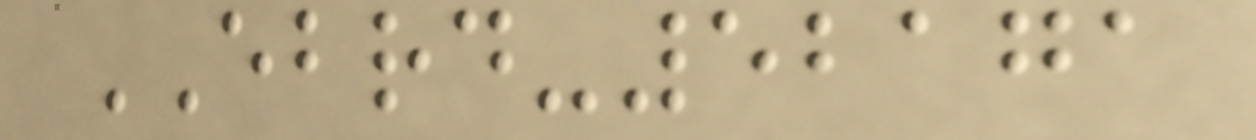EBRD-52171
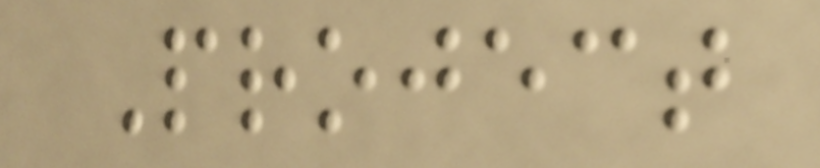Project
